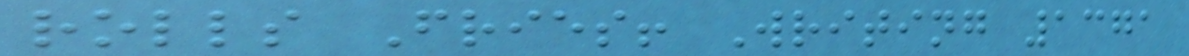rolls Fries! Writing 1371
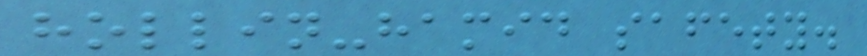hollin-hamid safety.
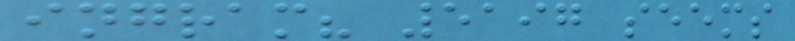ingram? 5197 seems
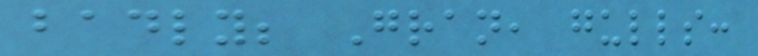badly; Gran, gulls:
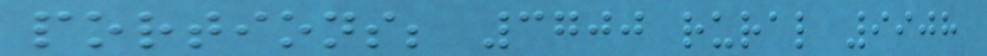portions; 3700 rural 9908
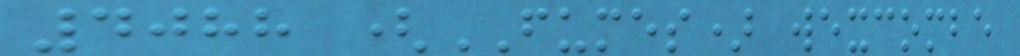4088 (FUMES) wexcombe
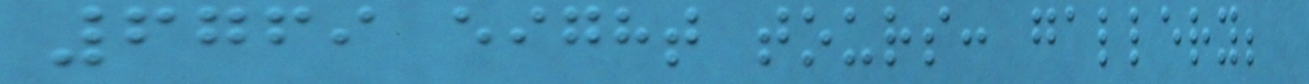6769 eight tours: gallery;
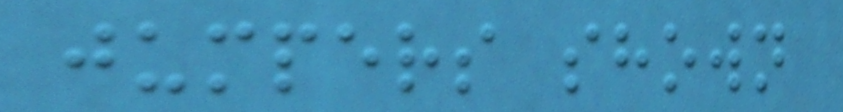jumpers shown
